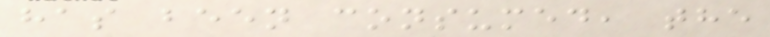has been consumed, the
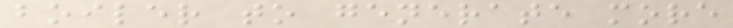boiler to generate more
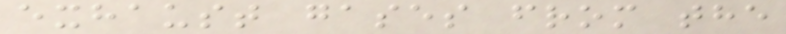exhaust gases from the
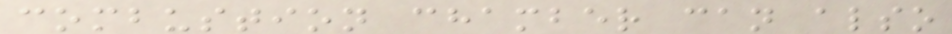combustion chamber can also
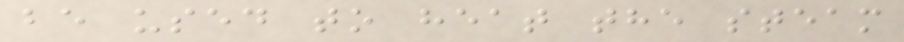be used to heat the steam
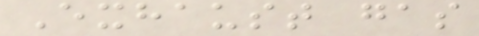Exhaust gas
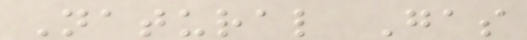Natural Gas
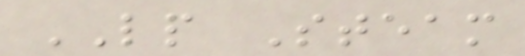LP Steam
